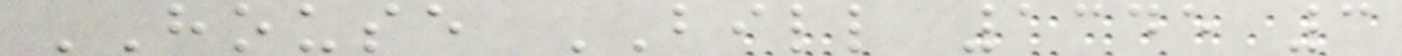HOUSE BILL 1345 3
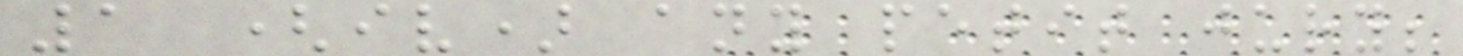1 (iv) any petit jury;
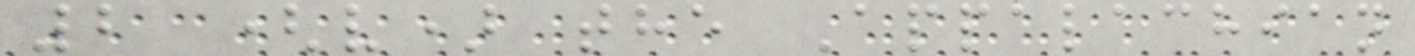2 (v) the Appalachian
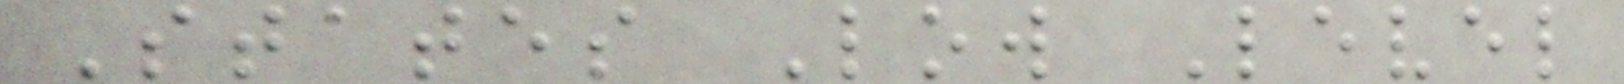States Low Level
